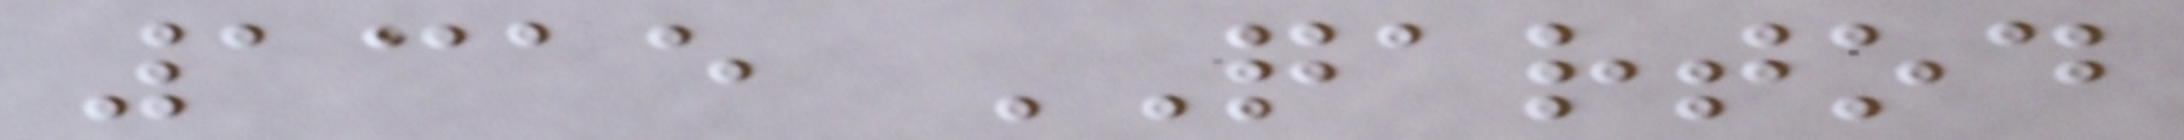1315 QARTOD
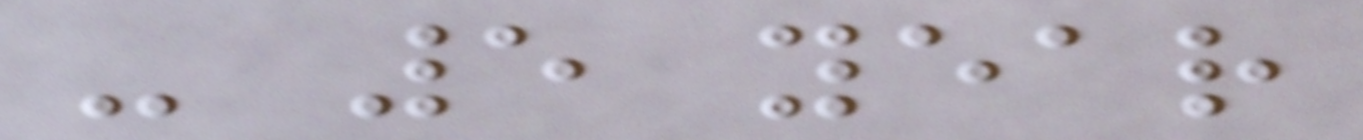- 5 year
